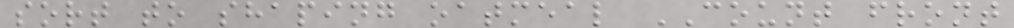sort to shaping oatmeal COUNT front
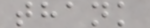thank
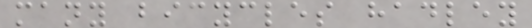many bicycles hadley
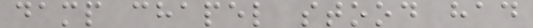damp chapel stood had
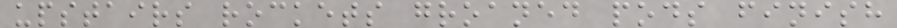upstairs rockets groaned pods finish
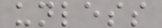unless
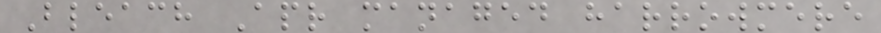Bleach Apr managed harrowmere
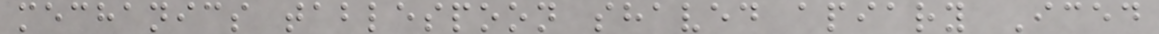mechanics tablespoon shaved apiary Iced
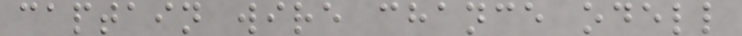captain wire chance odell
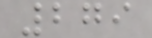279
